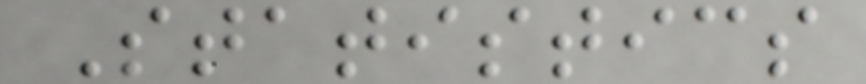Statistics
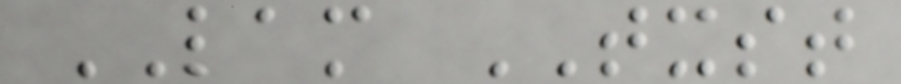LAM TXST
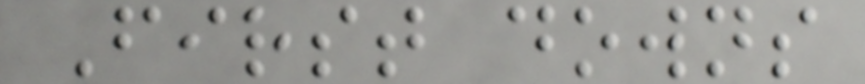First downs
